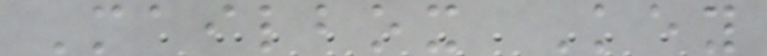Mailbox Key
